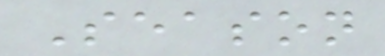Season
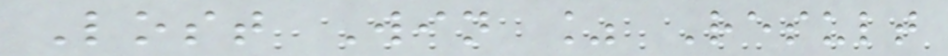Lost Win % Result
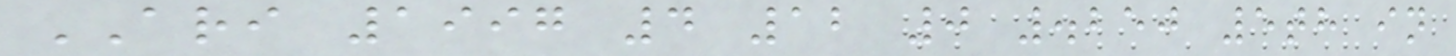ARI 1997 4 12 0 .250 5th in
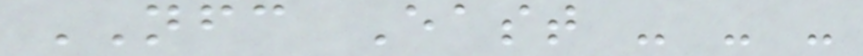NFC East - - -
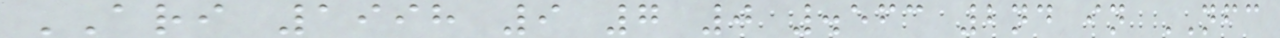ARI 1998 9 7 0 .563 2nd in NFC
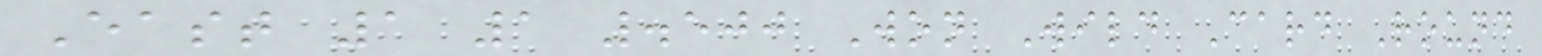East 1 1 .500 Won Wild Card Round
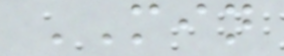MIN
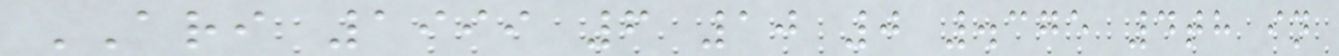ARI 1999 6 10 0 .375 4th in
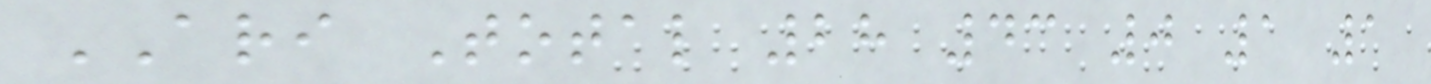ARI Total 28 43 0 1 1
